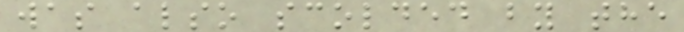was also scolded by the
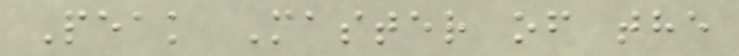Peak Master of the
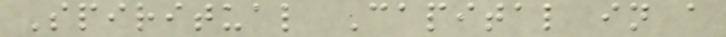Spiritual Capital in a
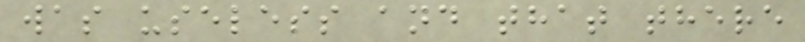was useless and that there
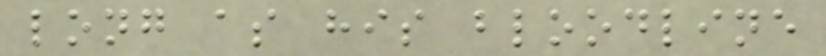long as his bloodline
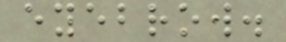eyebrow.
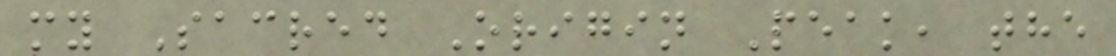my Sacred Origin Peak, the
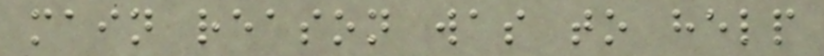main reason was to help
